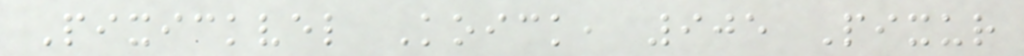Pixickvel Koick, 905 Pixur
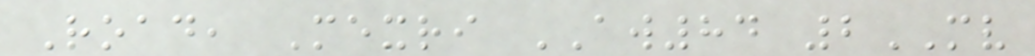Road, Mexri AW84 2MV
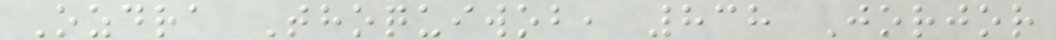Ozdra Thoquiwob, 838 Jorjor
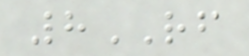8RF
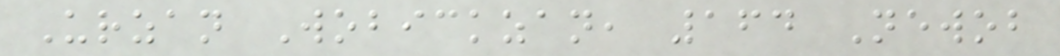Urzan Wobickzan, 164 Newob
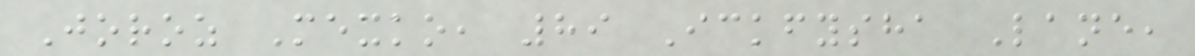Joroz Mexko, 89 Ickfysha Lane,
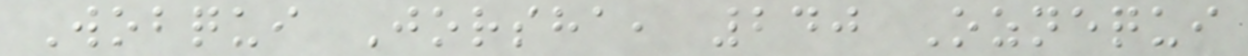Wobqui Jorsha, 240 Oznequi
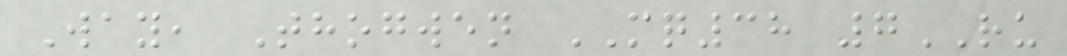Way, Thogwen MQ38 7RU
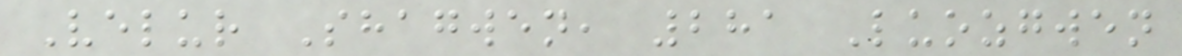Velur Shagwen, 281 Luozgwen
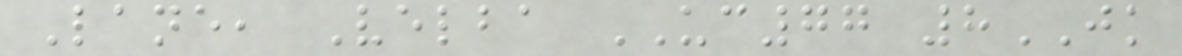Lane, Velba UC77 8JK
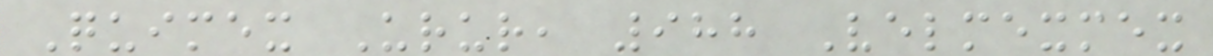Quimex Urur, 988 Velmexmex
